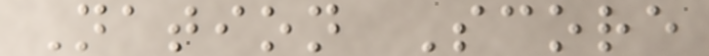Nation Score
